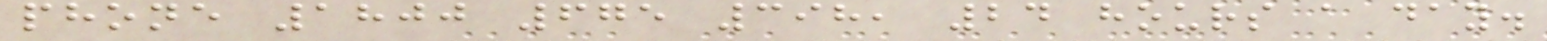phone 1800 675 398, 24 hours a day.
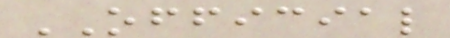OFFICIAL
